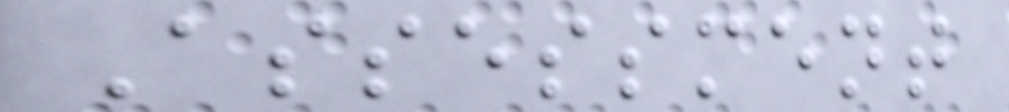Assessment
